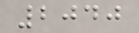2040
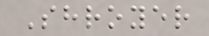Shroyer
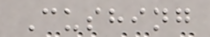Cushing
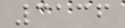3136
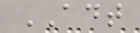ADT
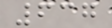637
